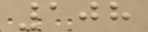108
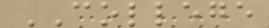COLLEGE
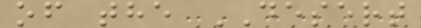of the DESERT
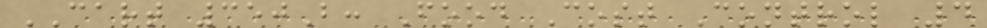CART 350B: Food Cost Control 4
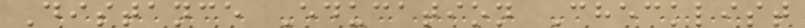Distance Education Checklist
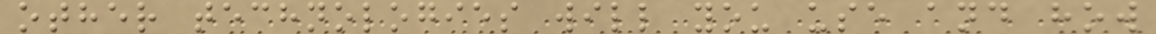other technologies will you use and how
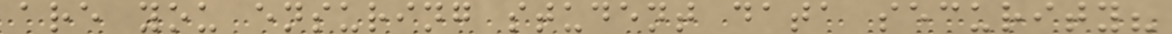are you ensuring student data security?
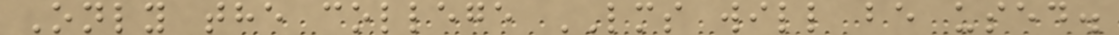Only the college LMS will be used.
